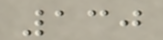130
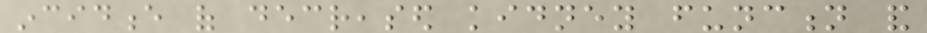incidence of decreased kidney function and
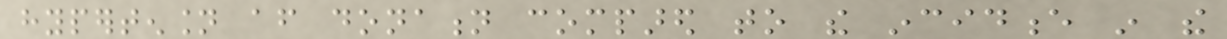hypertension after donation compared to the incidence in the
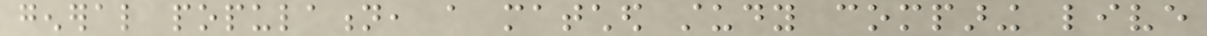general population, a matched study comparing live
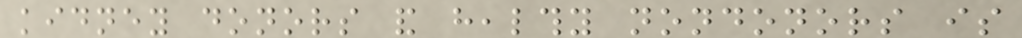kidney donors and healthy nondonors is
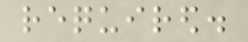required.
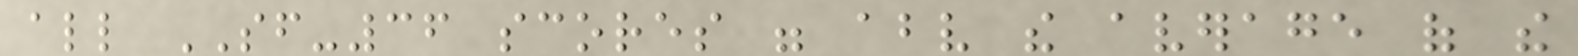all SF-36 scores were above the average of the
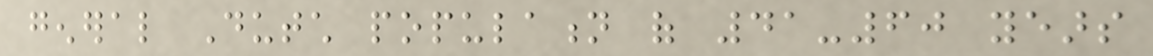general Dutch population of 41-60 years
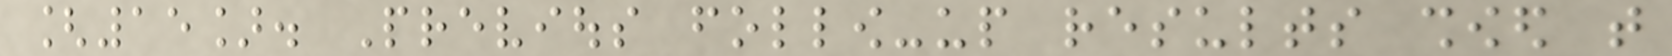[15]. Previous follow-up results showed that
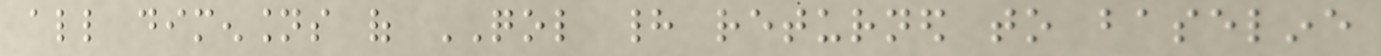all dimensions of QOL had returned to baseline
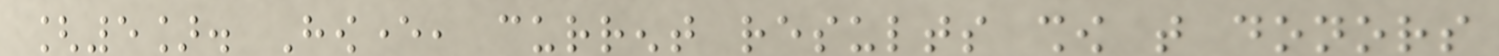[5]. However, current results show that donors
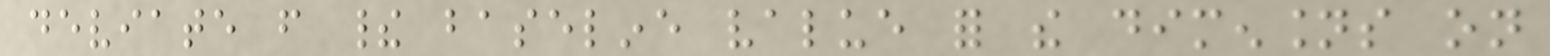deviate from their baseline value for the dimensions on
